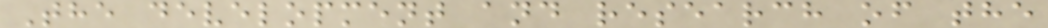The development and research of the
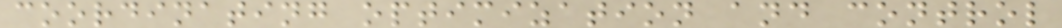coordinating optimization and control
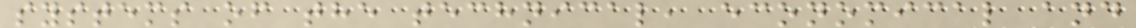systems of the technical, economical and
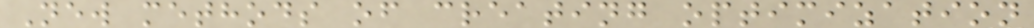New methods of creating optimization
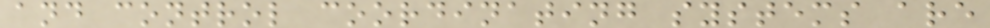and control coordinating systems are
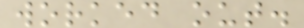worked out.
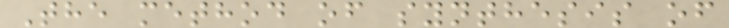The method of synthesis of
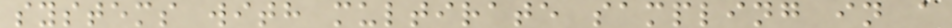systems with multirate sampling in a
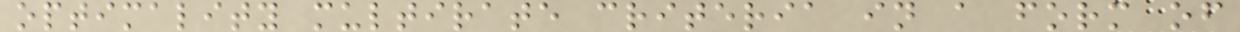optimality multirate criteria in a form of
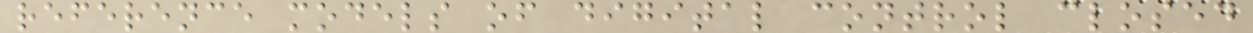reference models of digital control closed
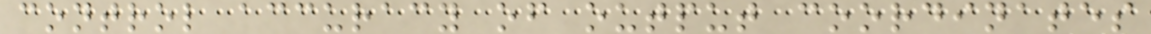control accuracy of output coordinates
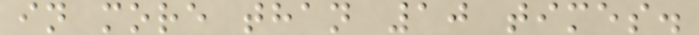in more than 10 times.
